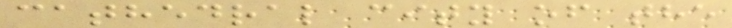cathedral city of the
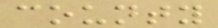county
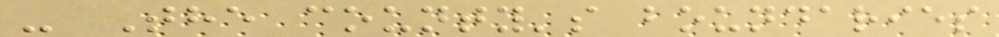- The county's boundaries
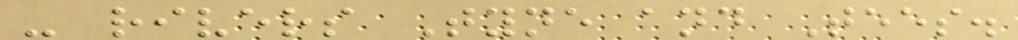- rivers Tyne and Tees.
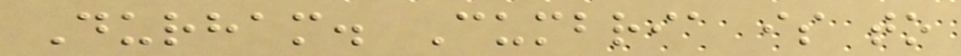Durham. Cumbria is to
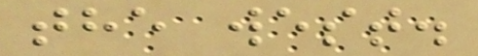the west.
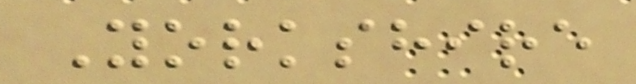Yorkshire
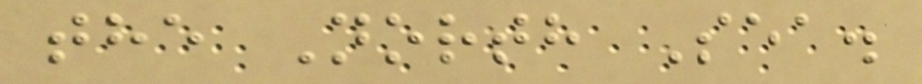the North Sea.
